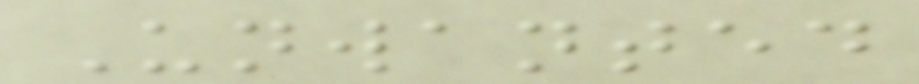Unwanted
